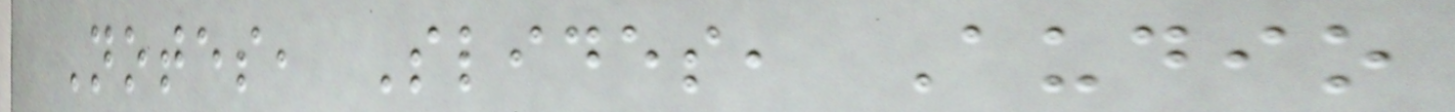Notes, Slides, Audio
